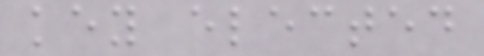key elected
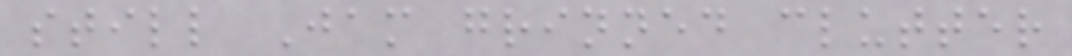still Jam grinned clutter
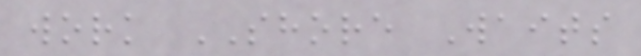work SHORE Waits
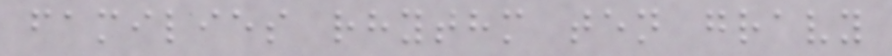families rhythm ten gravy
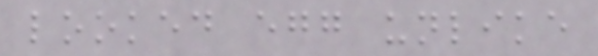looked egg unlike
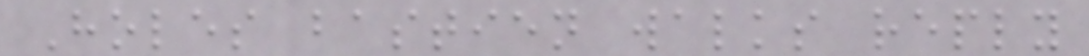Holes bastien walks reply
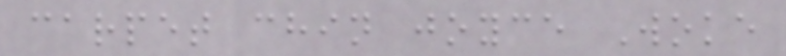carpet chin joyce Woke
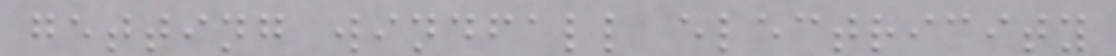getting windfall electricity
